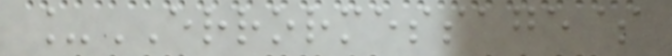_ERRORMESSAGE$
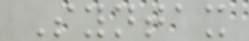Syntax
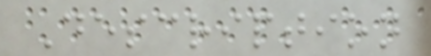Description
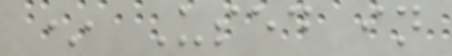* Used in
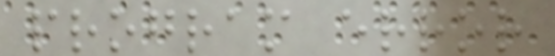program error
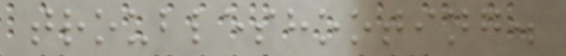troubleshooting.
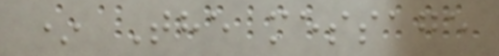* The message
